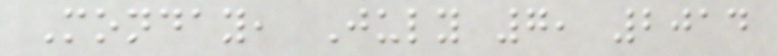Monday, July 7, 2014
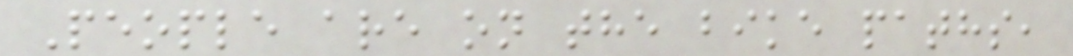People are on the bike paths,
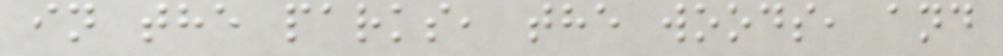in the parks, the woods, and
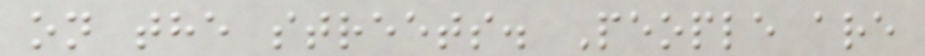on the streets. People are
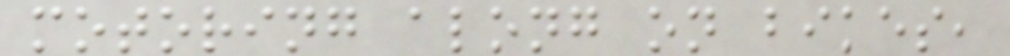motoring along on bikes,
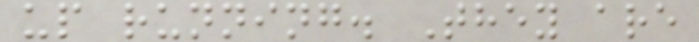up running. They are
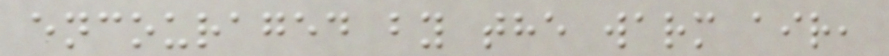encouraged by the warm air,
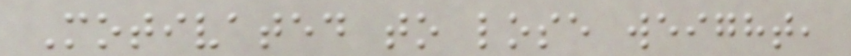Motivated to lose weight,
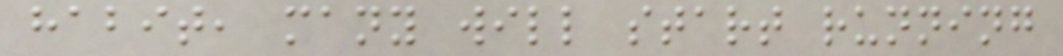habit, many will start running
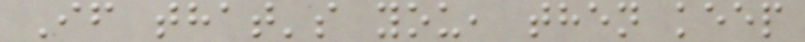If that's you, then keep
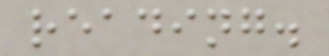reading.
